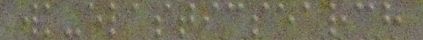wk-elasticsearch
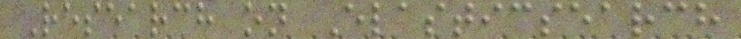Research on Elasticsearch
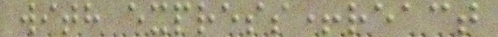with express+react
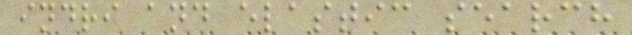indri and elastic search
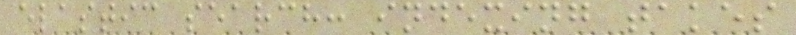elastic search: indexing takes
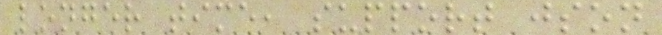longer time, support json
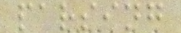parsing
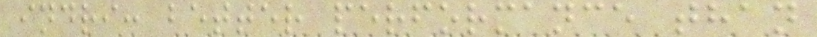indri: better performance than
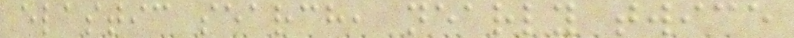elastic search, nearly twice
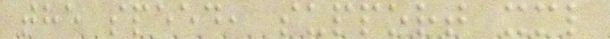the speed, support xml
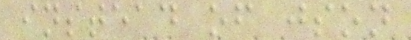instead of json
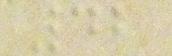42
